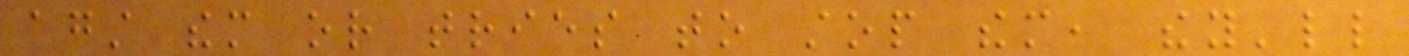against them or tries to stop them, they'll
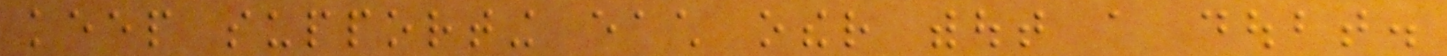keep supporting each other without a doubt.
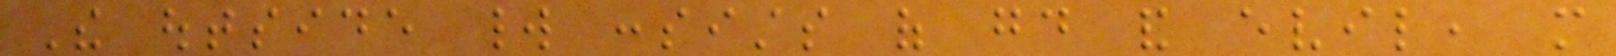The outside world consists of good and evil, more
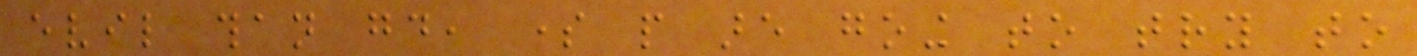evil than good, some people are going to try to
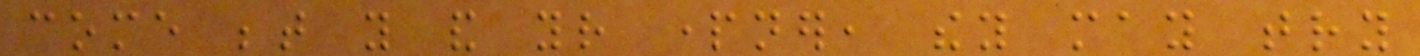come between you and your partner, they may try
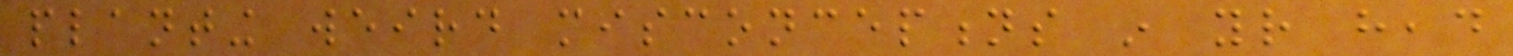planting weird misconceptions in your head
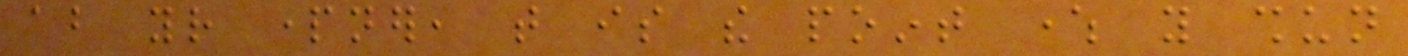about your partner, that is the point where you shun
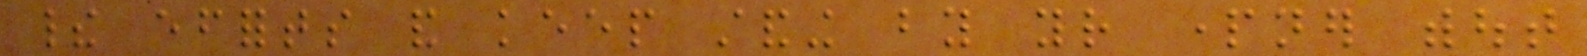their efforts and keep standing by your partner without
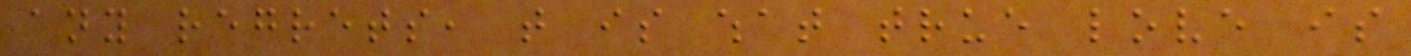any regrets, that is what true love is
